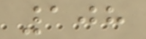108
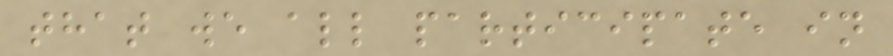that we all participate in
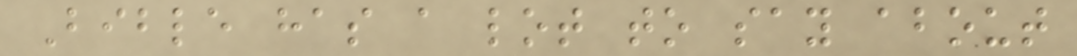Bible has a lot to say about
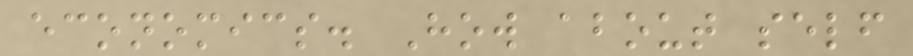economics. How about self
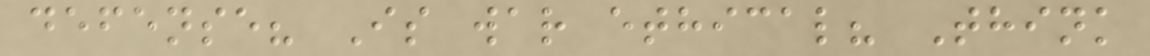defense? Is war ethical? Think
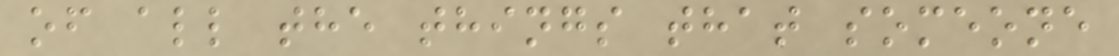of all the things that someone
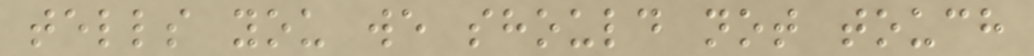tells you we should not touch
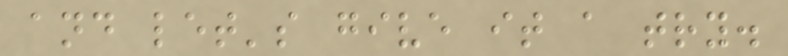and let's give it a try.
